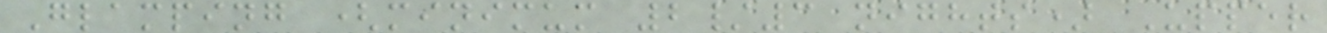Glamping (minimum 2/3 nights) Upper
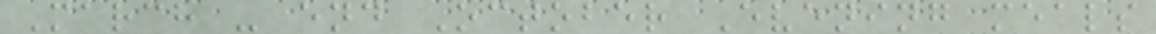March - end October Evening meals
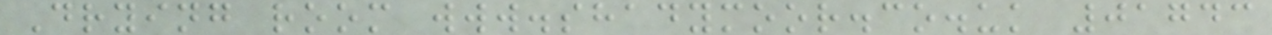Drying room www.shadymoor.co.uk 01743
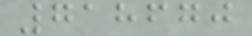718670
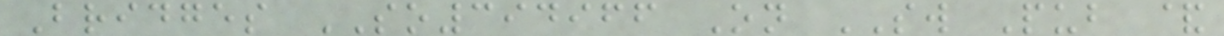Bridges SO394966 On SW Pub &
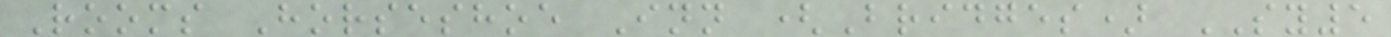Rooms Horseshoe Inn (Bridges) SY5
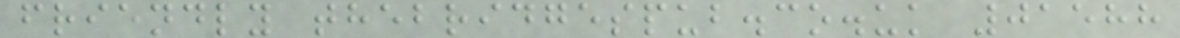friendly thebridgespub.co.uk 01588
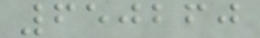650260
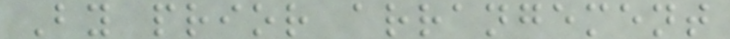By prior arrangement
